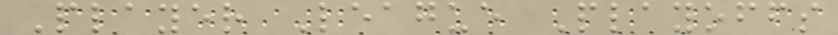Player League Playoffs
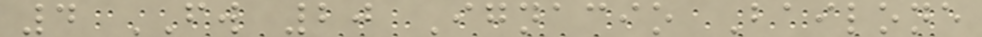4 FW 20 Ignacio Bailone
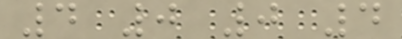4 0 0 4
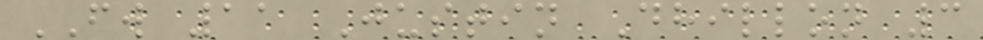FW 11 Justin Dhillon 3
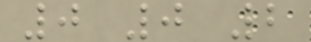0 0 2
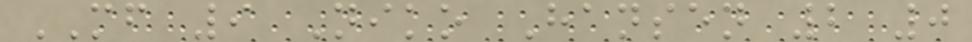MF 9 Niko Hansen 2 0
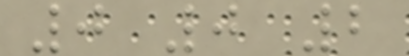0 0 2
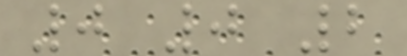0 0 2
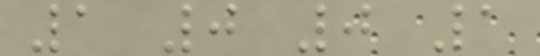1 0 0 1
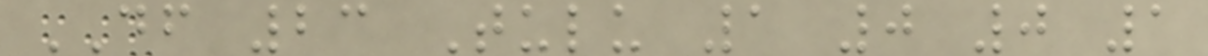DF 23 Tulu 1 0 0 1
